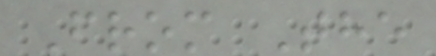From The
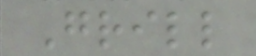Grill
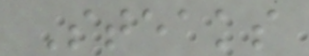Steaks
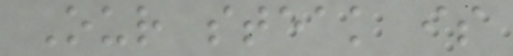Our steak is
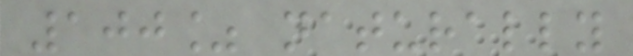100% naturally
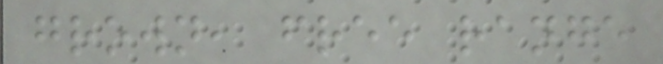grown, free range
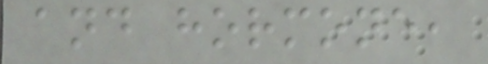and hormone,
